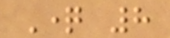Question 8
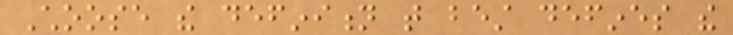Choose the definition that best defines the
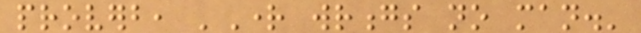proverb, 'Right wrongs no man.'
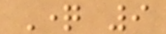Question 9
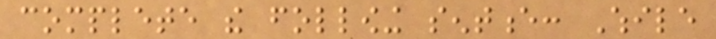complete the following sentence: While
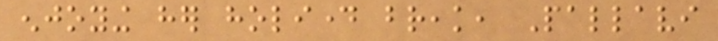enjoying her holiday break, Pallavi
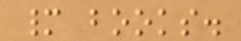many books.
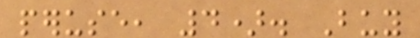peruse, 4). Buy
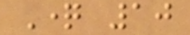Question 10
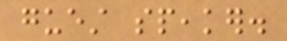guest speaker.
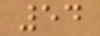54
